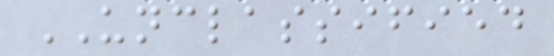UNCLASSIFIED
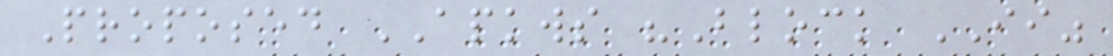Proposed APKWS "Block II"
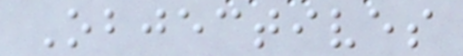Objectives
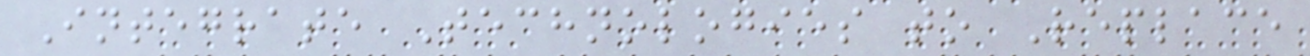Integrate Technologies to Replace
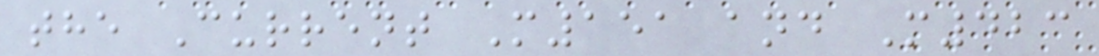the Current M151 and M423
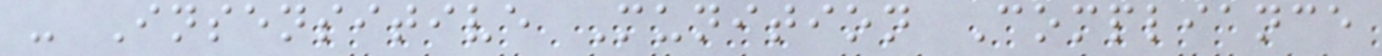- Insensitive Munition Compliance
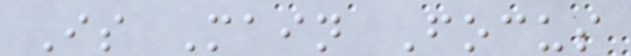Is Main Focus
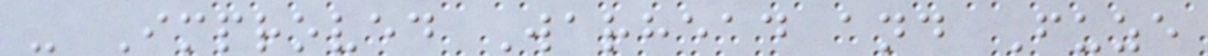- Improved Warhead and Fuze
